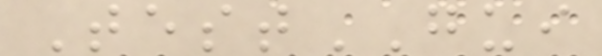TestGUI
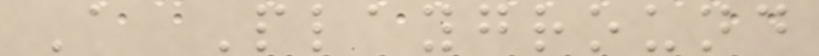A Playground
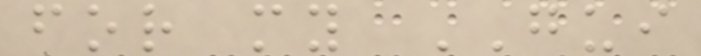for my GUI
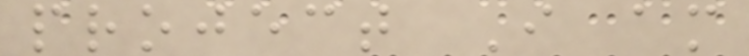project I am
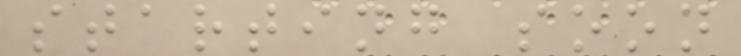starting soon
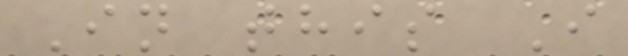In this I
